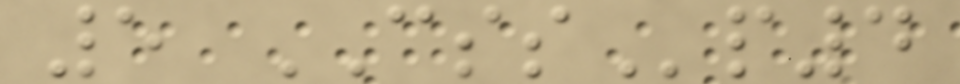5 CSSp4
